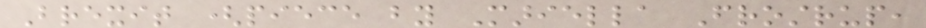Brexit (piece by Mariella Frostrup,
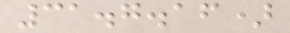31.7.16)
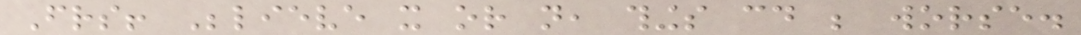Friends! Believe it or not, things could be worse.
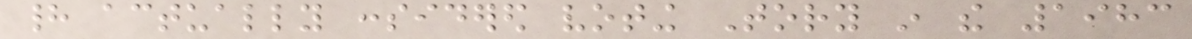had actually considered voting Tory in the 1983
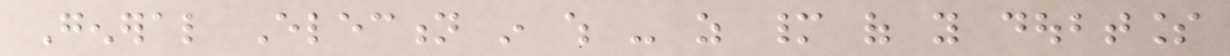General Election in which - as many of you doubtless
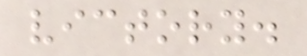victory.
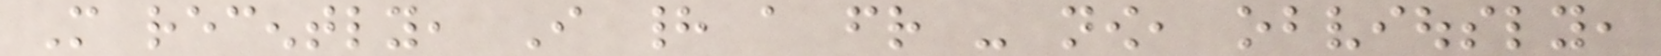More recently, I had a friend - now, obviously,
